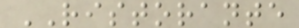RISTORANTE
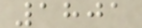1801
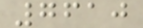7610
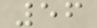56
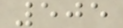505
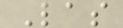Las
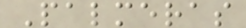Palmeras
